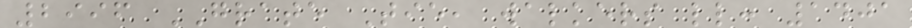2996 GRATE Tie, walkers ll: 1401
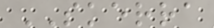SKERRA
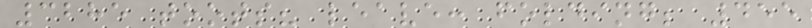3285 toots? leave: folding; 455
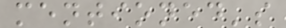mentioned's
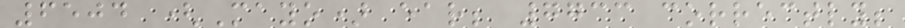6504 (Mayo) ear; 7733 correctly;
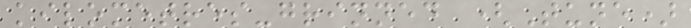kilometres-grinned (Tune)
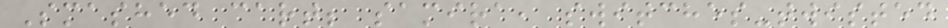Smashed cart; samira, switches-twisted
